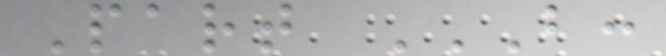Part B:
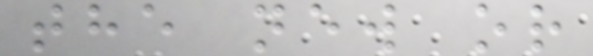the new or
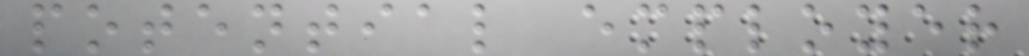potential employer
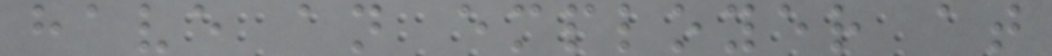have an employer at
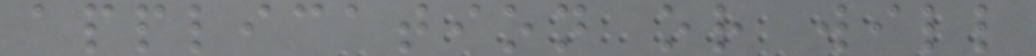application or will
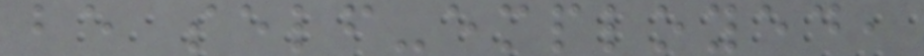be self-employed,
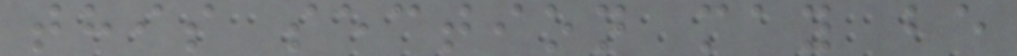this section may be
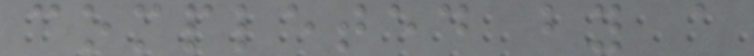completed by a
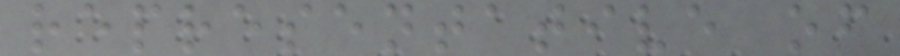representative of
